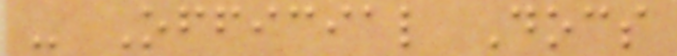- Official Docs
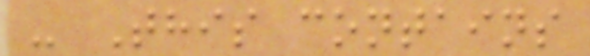- This contains
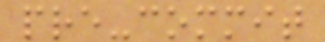pre-commit
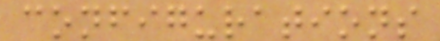configurations
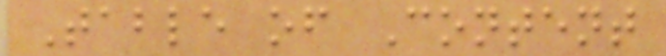Table of Content
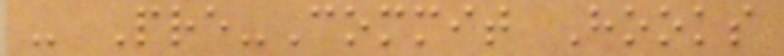- Pre-Commit Hooks
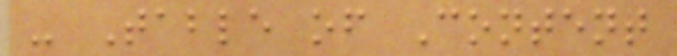- Table of Content
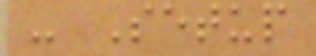- Setup
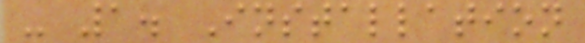- 1. Installation
